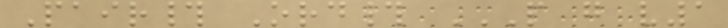Pair# Ord# P G V1
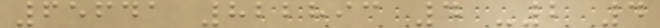65641 822893 4 -2 4
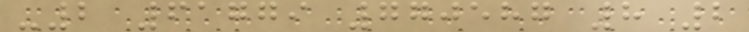-2 61779 770587 8 2
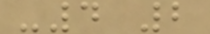-4 2
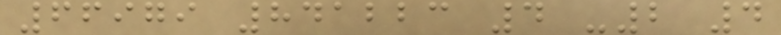66979 841223 4 -2 4
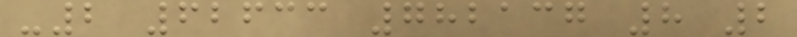-2 62633 782137 8 2
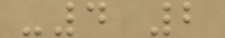-4 2
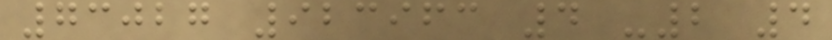73027 923963 4 -2 4
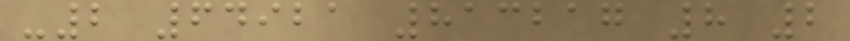-2 64921 813217 8 2
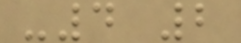-4 2
